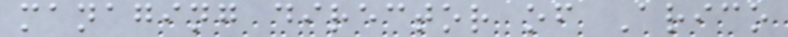managing director of Arico
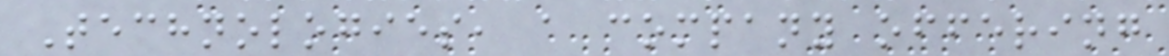Technologies, a company offering
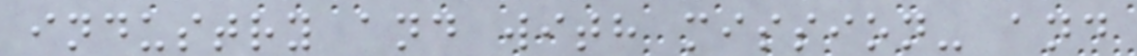industry and with mission- and
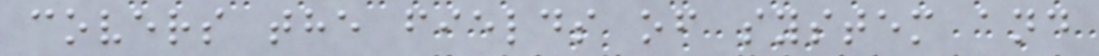covers the fields of system and
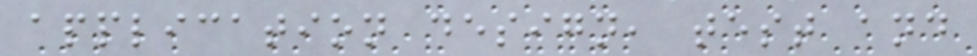application design, test and
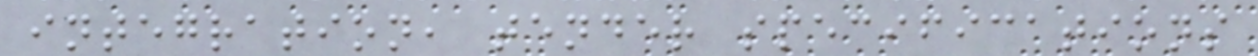integration, tender specifications
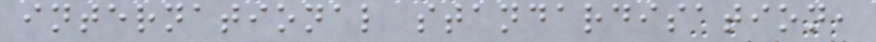international standardisation,
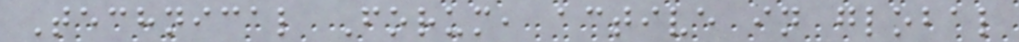Technical Forum, active in global
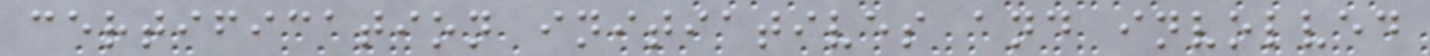certification initiatives and involved
